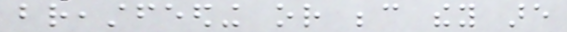breastfeeding or because they are
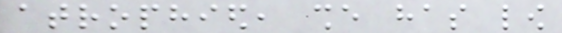atrophied, she has low
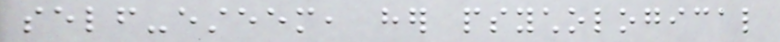self-esteem, her psychological
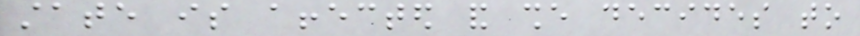state is affected and she decides to
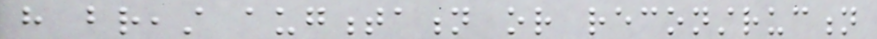have breast augmentation or reconstruction
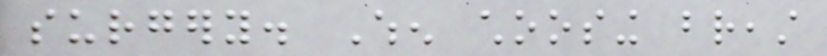surgery. When choosing breast
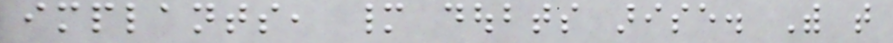implants, many doubts arise. With that
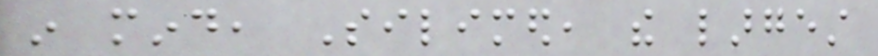in mind, Silimed, the largest
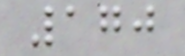170
